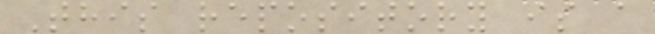This repository is a
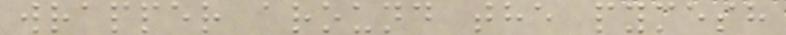wrapper around the pymesh
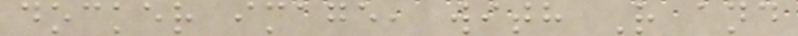docker image, with R and
